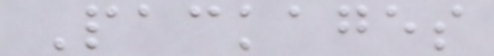Packages
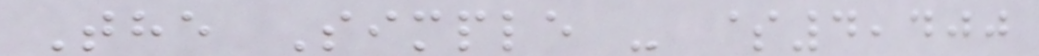The Simple - $4,400
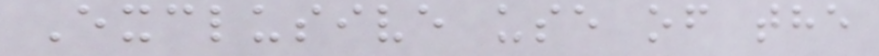Exclusive use of the
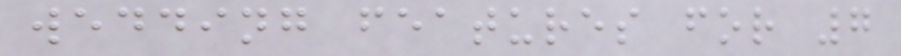wedding features for 7
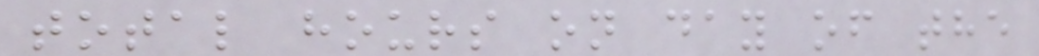total hours on day of the
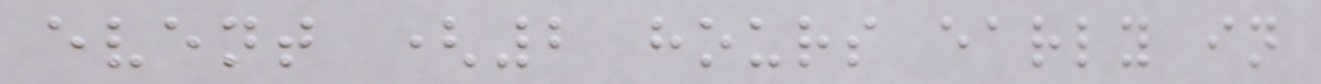event (2 hours early in
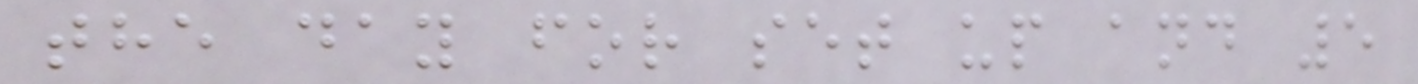the day for set up and 5
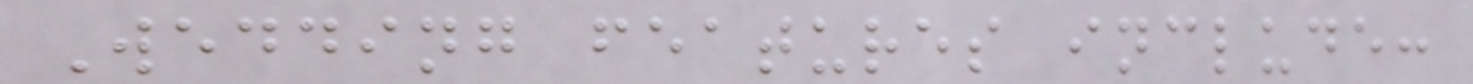Wedding features include:
